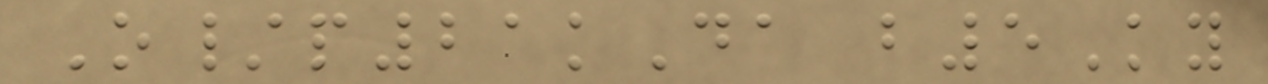O/p21kDa b5Ky
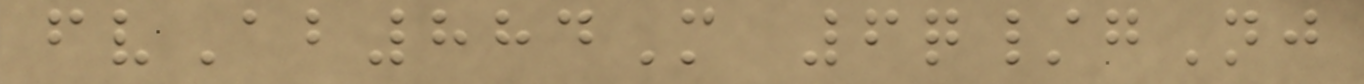fvAb884M 6q/gNj
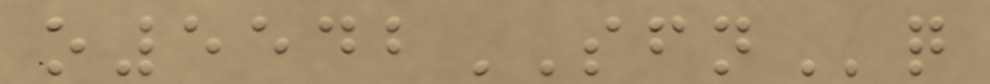o5542SFNq
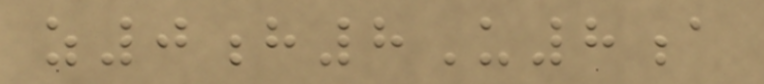z0h8U8a
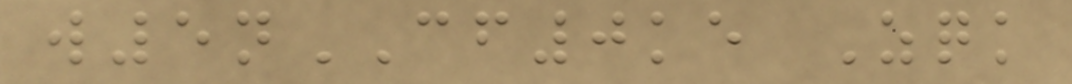w5nCF0ke Zqk
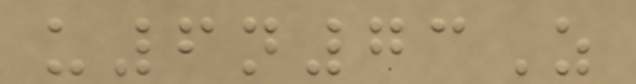u6n73Z
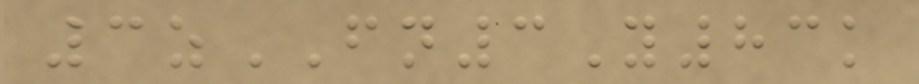3zFN3Y83k
